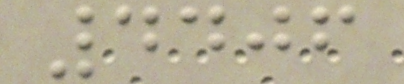4406
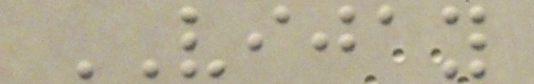VIJAY
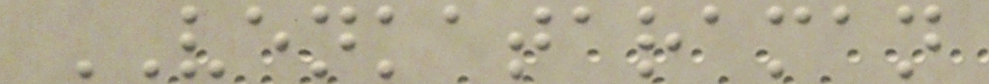VENKATARAMAN
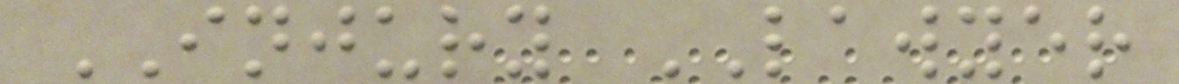INJURY LAWYER
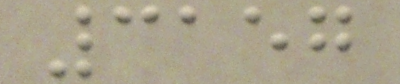3157
